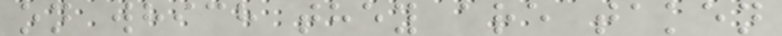on which they are taken
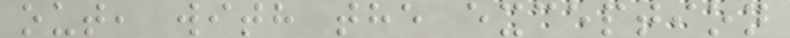out, with the exception
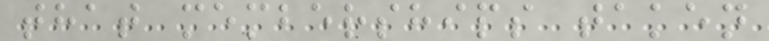that memberships taken
